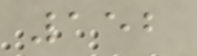152
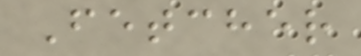Fetcher
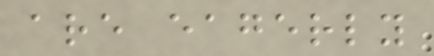are eagerly
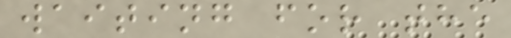waiting for the
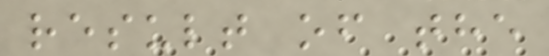result of the
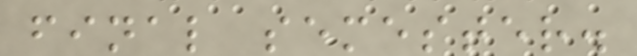final semester.
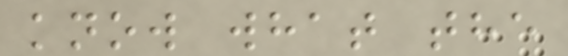know what the
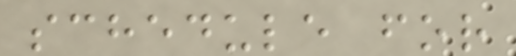schedule for
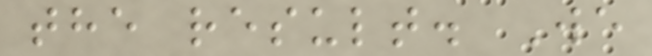the result. We
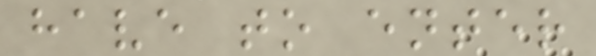have to enter
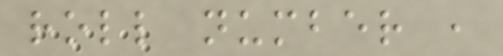roll number ,
